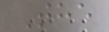The
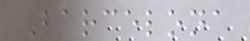Barcelona
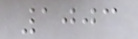1003
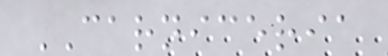CARNICERIA
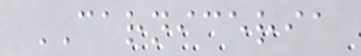CARNICERIA
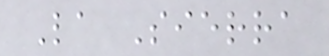La Sierra
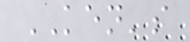KEN's
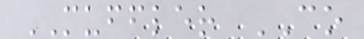MUFFLER CO
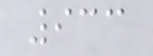933
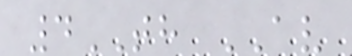4TH AV
